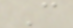C
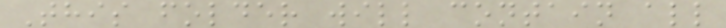This folder will contain all
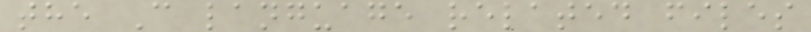the C language related files
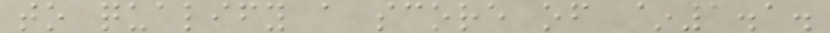to qualify a score of ~1.1.
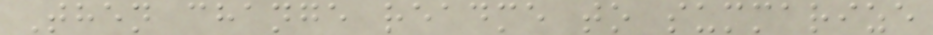Then change readme to summarize
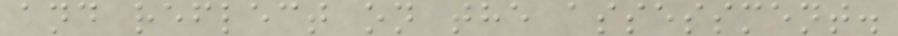and reflect on the assessment.
